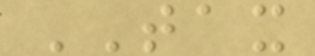TAX
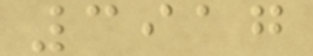3917
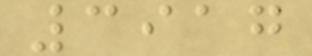3917
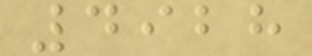4928
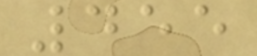455
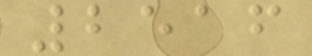2516
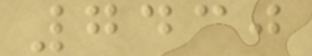7430
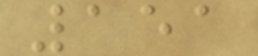151
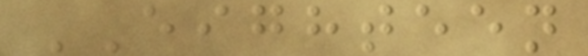EIGHTEEN
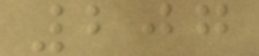207
